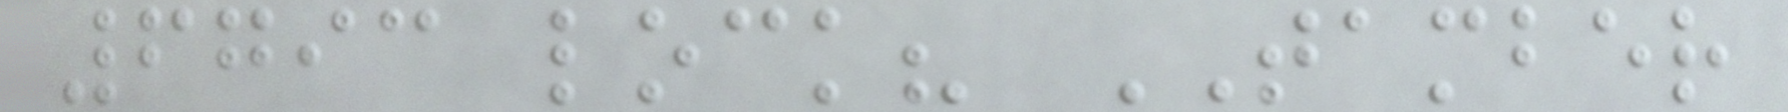6793 lock? TAMBER
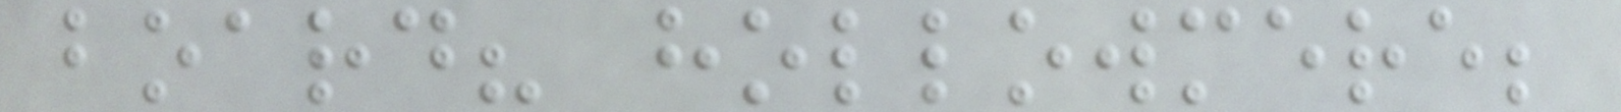board? hollowmere;
